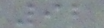92
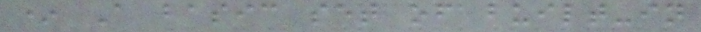* A basic set of built-in
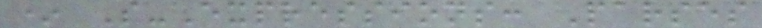* S-Expressions: Parses
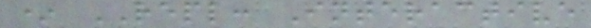* REPL: Interactive
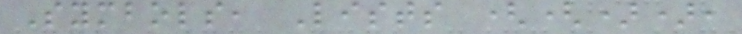Symbols, Lists (()),
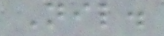Nil.
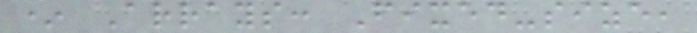* Arrays: Fixed-size,
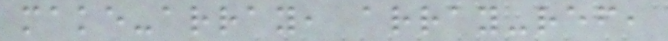make-array, array-ref,
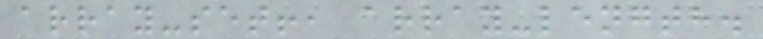array-set!, array-length.
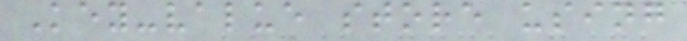Key-value store using
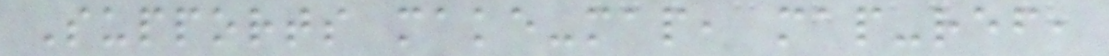Supports make-map, map-ref,
